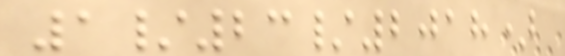1/23/2018)
